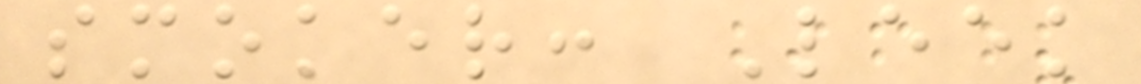smoker: Leek
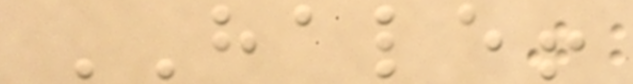HALE!
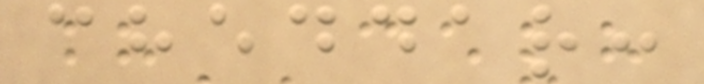cheddar:
